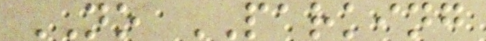NO PARKING
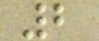2
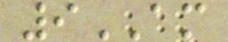9AM
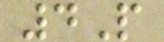4P
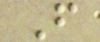F
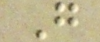G
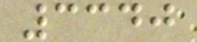3340
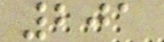201
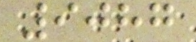9087
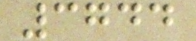3744
